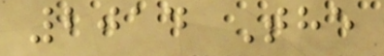2014 The
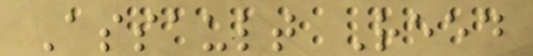Assault Reed
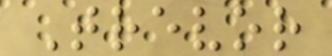Trevor
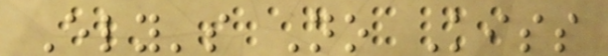Ely's No Kiss
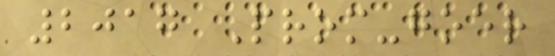2017 Prom-goer
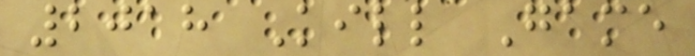2018 Kill Game
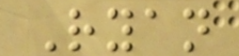Ryan
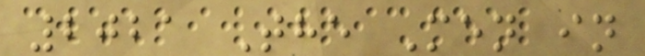2021 The Men in
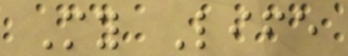My Life
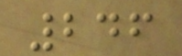246
